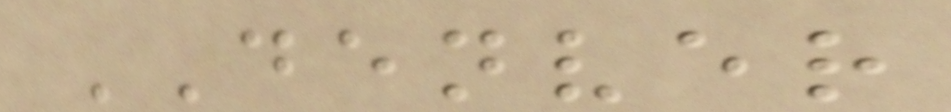DENVER
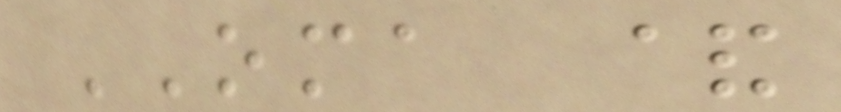OMA &
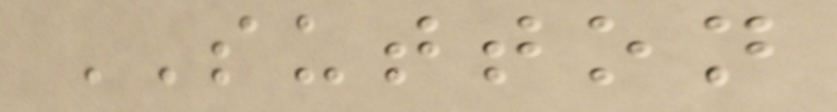SUTTON
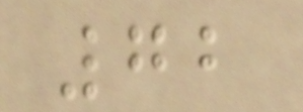72
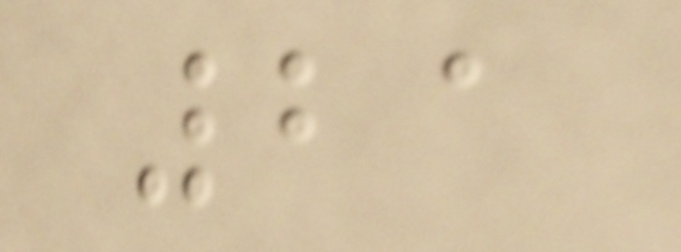21
